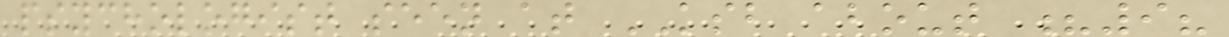psychologist seen at KSB about ?9?
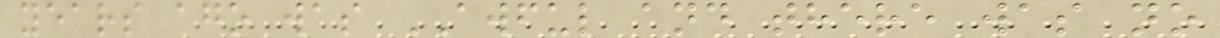years ago was AWFUL and there was no
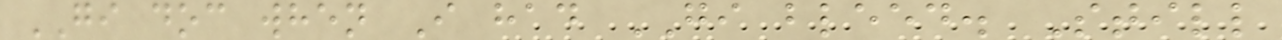GI doc when I had GI bleed. Still
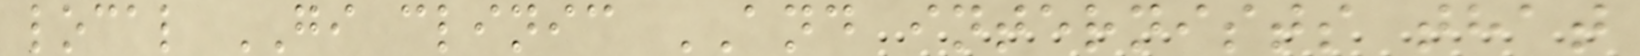local GI clinic AND internists that
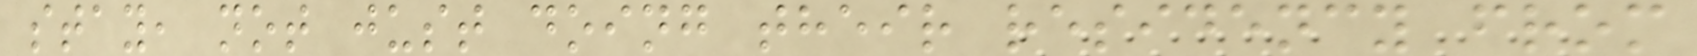stay, not just doing their residency from
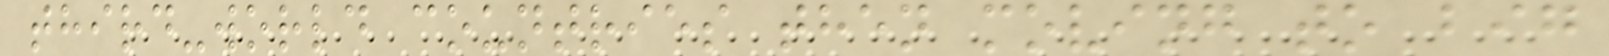third-world countries then moving to big
